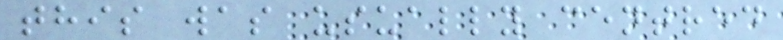this was usually centred
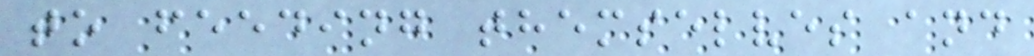to feeding themselves and
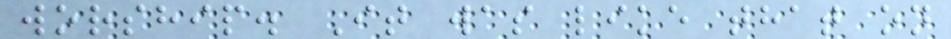worship. It was like that on
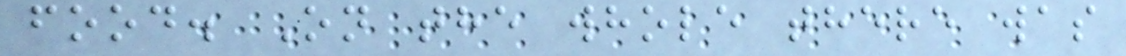food. On the whole there was
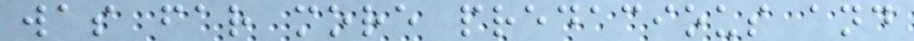was far more predacious and
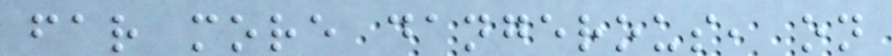far more dangerous, on
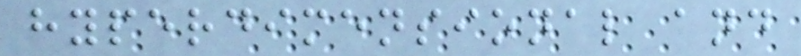hyperdimensional and
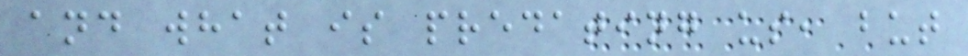and what is predating us, but
